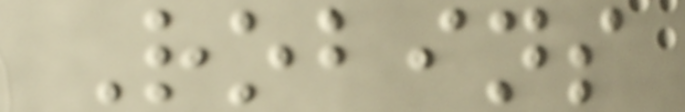Robins
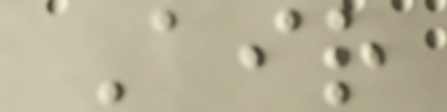Air
